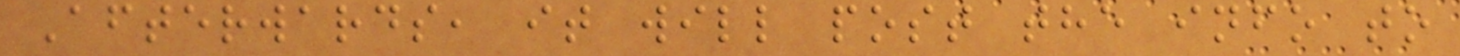Afterwards, it will post the info to
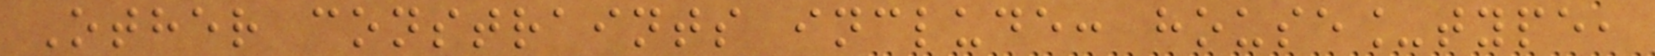Other constraints include: house_type,
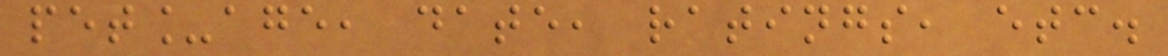pet_age, date, ratings, etc.
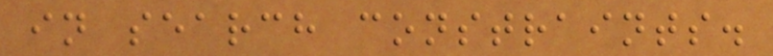in search constraints.
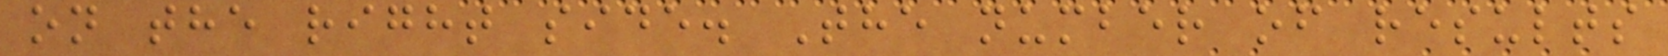on the right side. The number of results
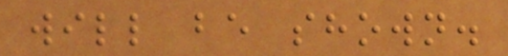will be shown.
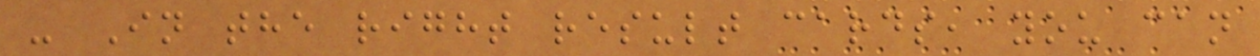- In the right result cards, you can
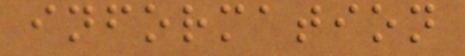information
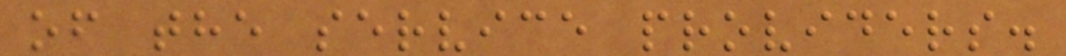of the service providers.
